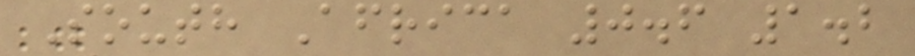South Africa 0.6 1.2
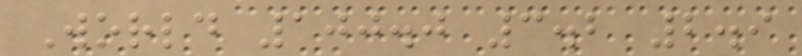World 100.0 3.2 2.9
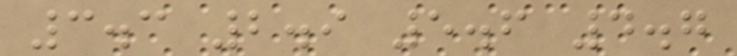3.3 2.9 5.6 4.7
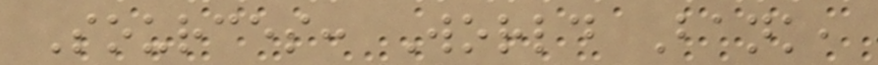Sources: World Bank,
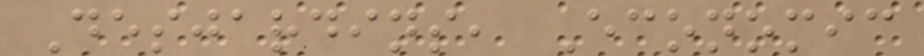Desjardins, Economic
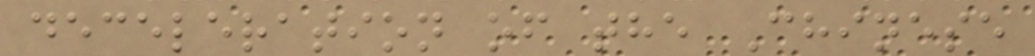deceleration of the Chinese
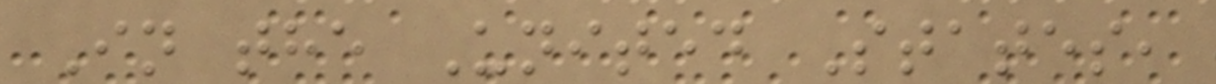In the United States,
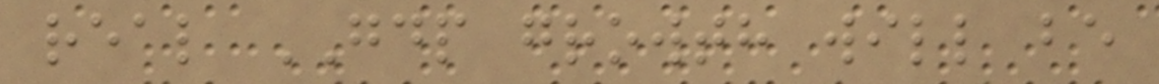real GDP growth will be
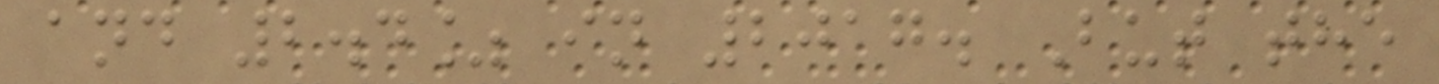and 2.4% in 2017. But the
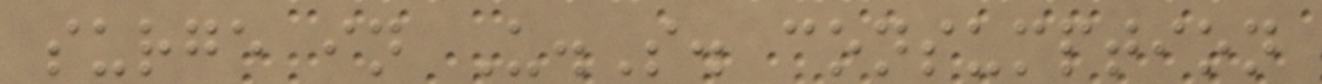surge in U.S. consumption
